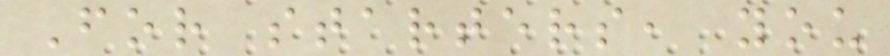For starters, you
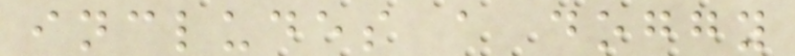includes a doggy
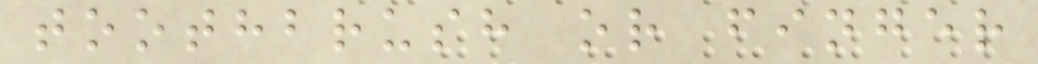toothbrush or finger
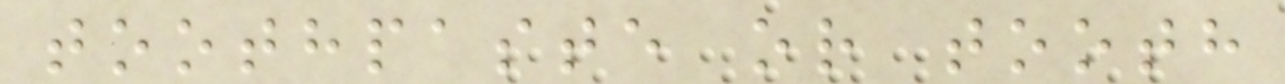toothpaste or tooth
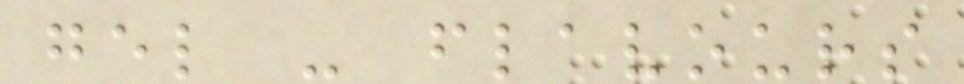gel - flavours
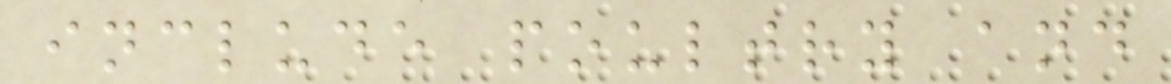include poultry and
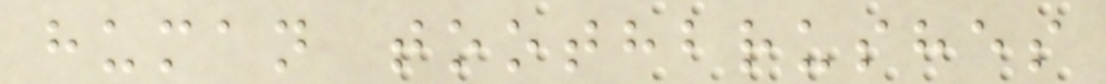human toothbrushes
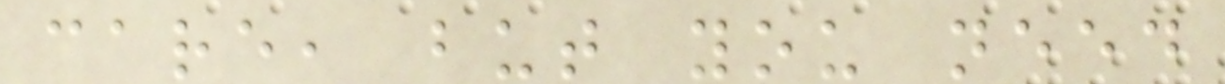care, but you need
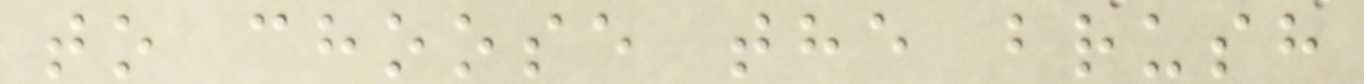to choose the brush
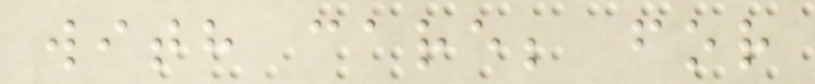with care; for
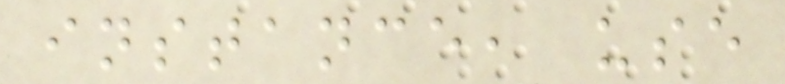instance, use
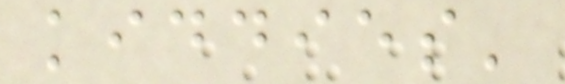kiddies'
